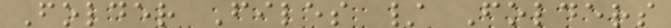Folder Files / Folders
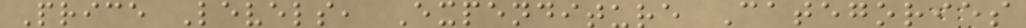Price Levels, Expenditure Categories
